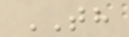TH
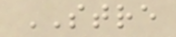STRE
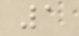1
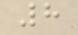8
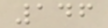146
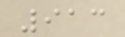913
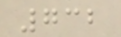732
